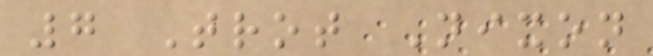7 Trot Nixon
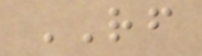RF
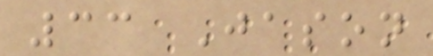33 Jason
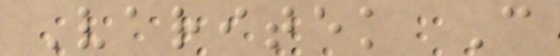Varitek C
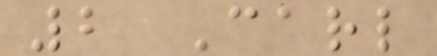2 Carl
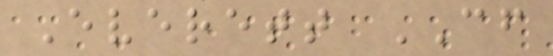Everett CF
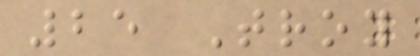25 Troy
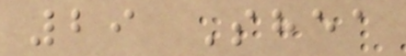29 Shea
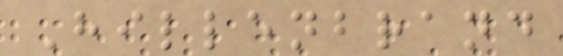Hillenbrand
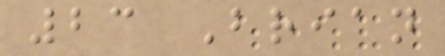23 Brian
